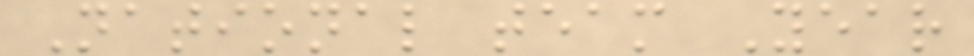National team Year
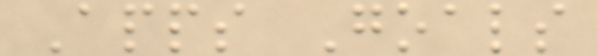Apps Goals
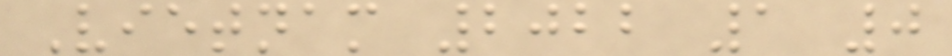Vietnam 2022 1 0
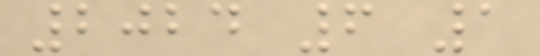2024 6 1
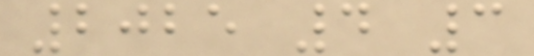2025 4 3
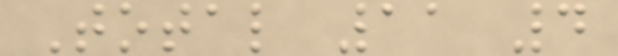Total 11 4
